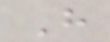H
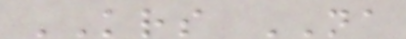KRS NA
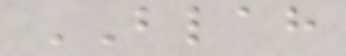BLAH
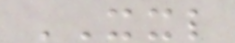XXL
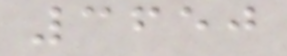3650
